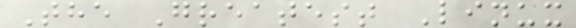The Greatest Linux
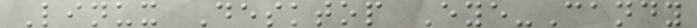Linux Desktop Eye-Candy
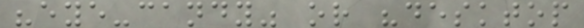"eye-candy" or "desktop
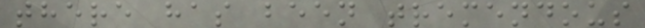there has been tremendous
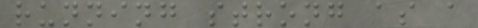running strong as a
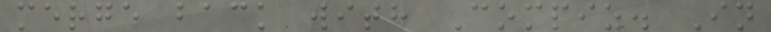merge back with Compiz. In
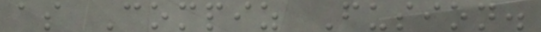as Compiz Fusion.
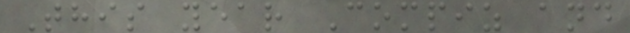This year Compiz and
